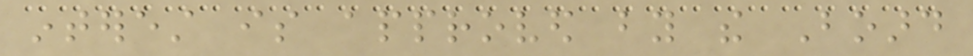interest is approved by the Board
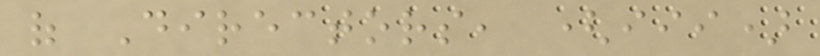of Directors, (iii)
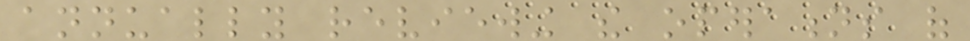annually reviewing the operations of
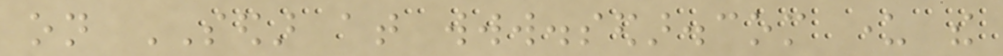on SEDAR at www.sedar.com under the
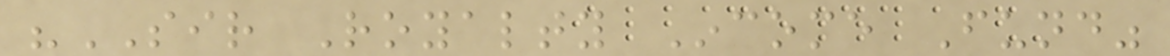"SIR Royalty Income Fund"
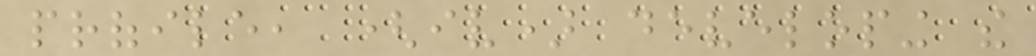profile, (iv) developing the
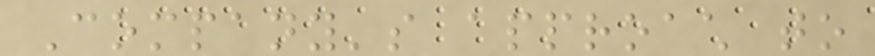Company's approach to
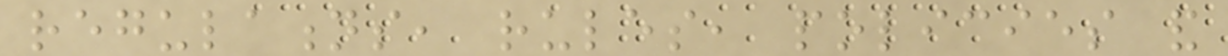regulations, rules, policies and
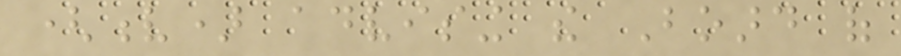(v) advising the Board of
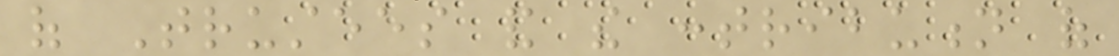of Trustees and the contribution of
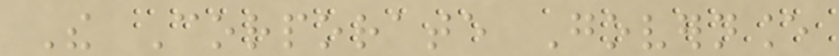The Corporate Governance
